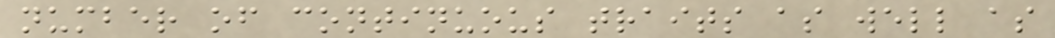number of continuous traits as well as
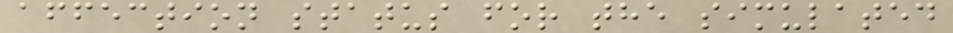affection status for the simulated
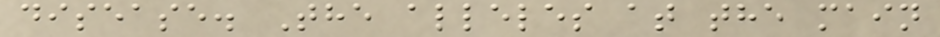disease. The alleles at the main
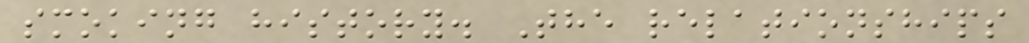smoking history. The relationships
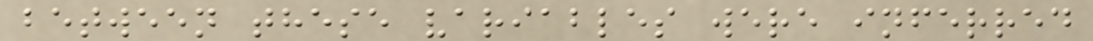between these variables were inferred
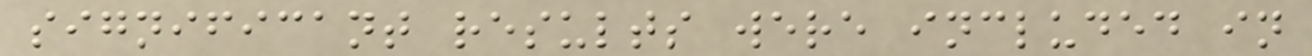significant results were included in
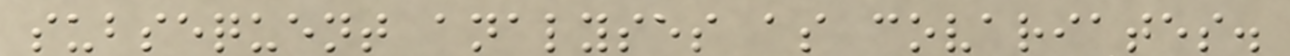subsequent analyses as covariates.
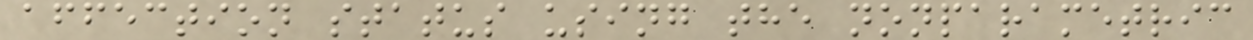affection status using the nonparametric
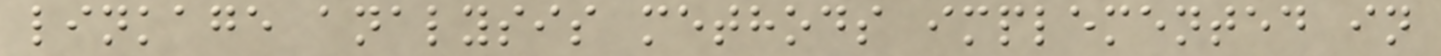linkage analysis methods implemented in
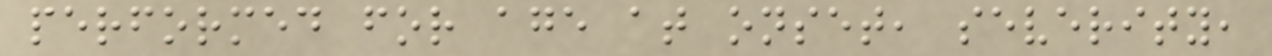performed for age at onset, severity,
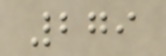279
